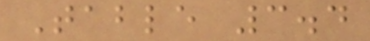Table 3.4
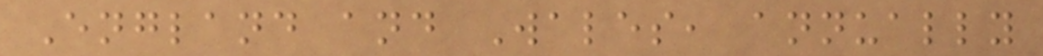England and Wales, annually
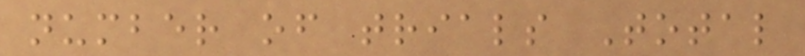number of trials Total
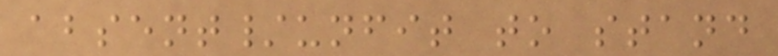absent/unfit to stand
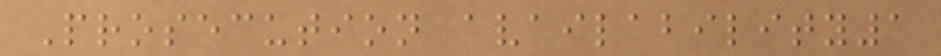Prosecution availability1
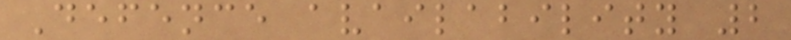Defence availability 2
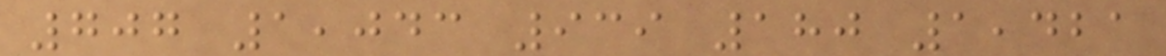707 1,043 939 180 1,421
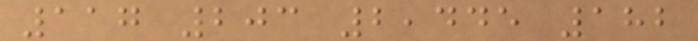117 203 2,445 182
